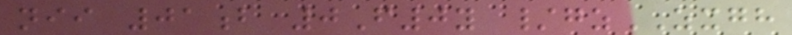nii 01b 0F0y /gzZXGH
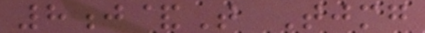8j&T Tjmg
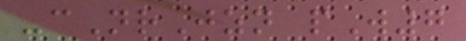-cNrJzn pW7
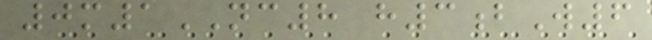0m1NC8 h3bW6
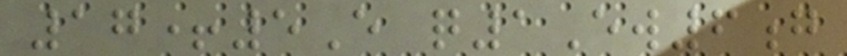17+5E q1Ew6g
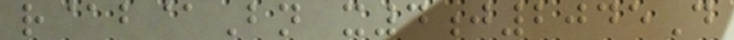r@b@Bn x4j2045D
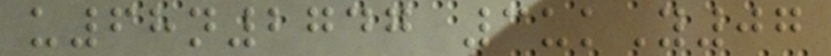u68n2747 3ukY07
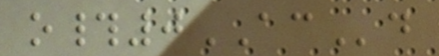o#0ACd
